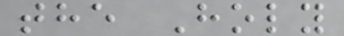the Holy
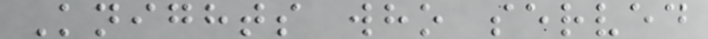Knights who served
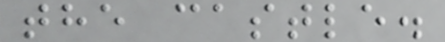the castle.
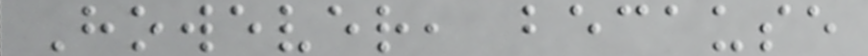However, because
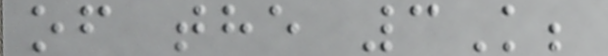of the 3K;
